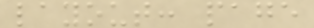layout: page
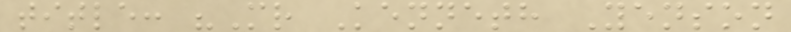title: "Mr Kenneth Yenson
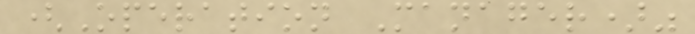(Operation Manager)"
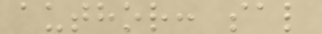author: sal
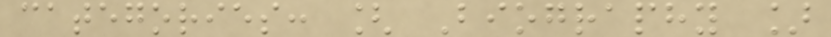categories: [ Biography ]
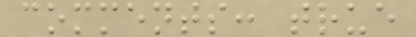comments: true
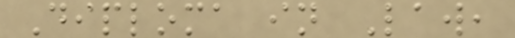Diploma in Law,
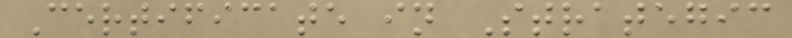Certificate in Strategic
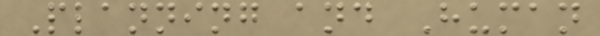Planning and Human
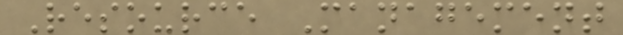Resource Management
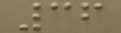36
